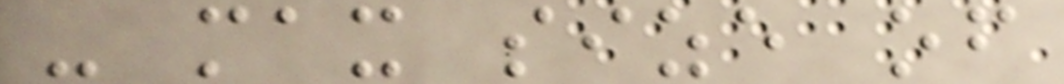- max size of
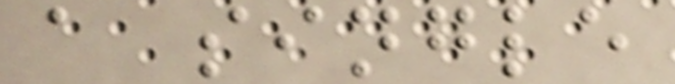a single
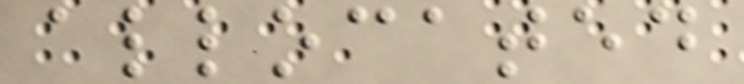allocated
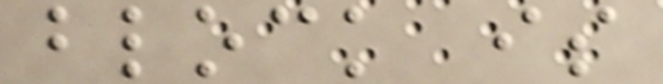block is
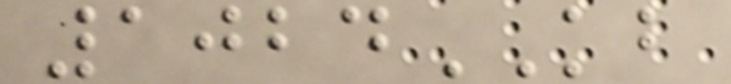1024KB
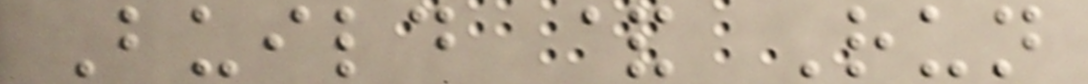Build & Run
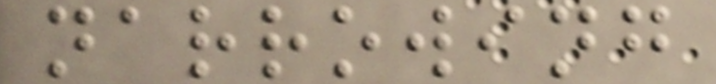narrowing
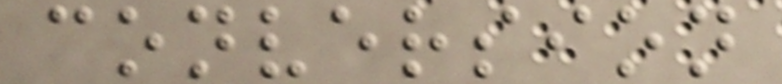conversion
